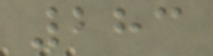283
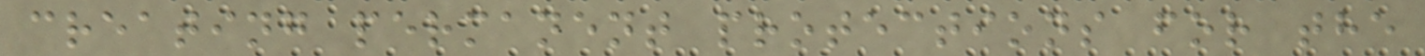creating permanent protections for the
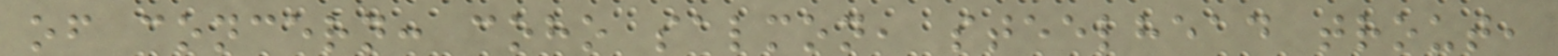of concern: coho salmon, steelhead trout,
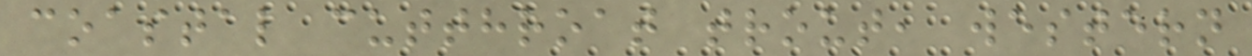coastal cutthroat trout, western
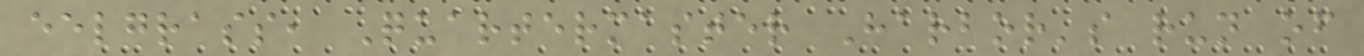eelgrass, Quartermaster Harbor's run of
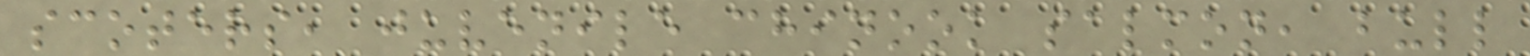scoters, juvenile chinook salmon, bull
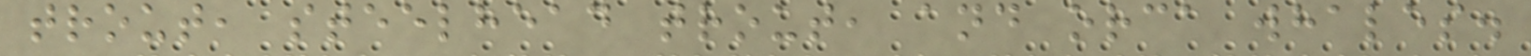trout, steelhead trout, and orca whales.
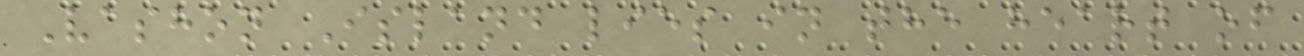Vashon Island lies in the heart of
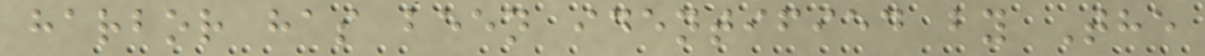harbor has been identified by The
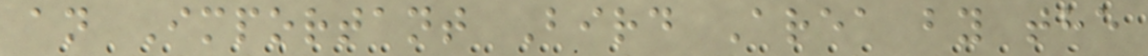an Important Bird Area by the
